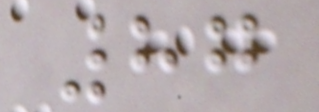87
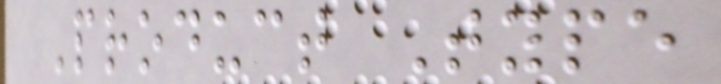Product Type
